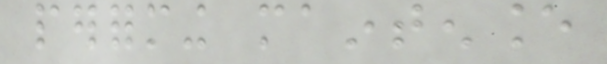performing maintenance
